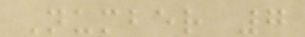Number 7
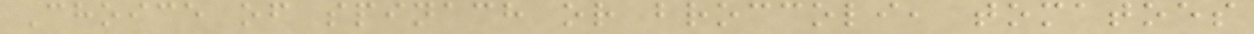Choice of spinach or broccoli, tomatoes
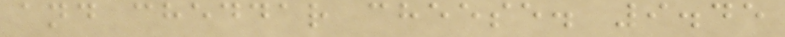and cheddar cheese. 9.45
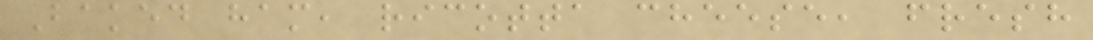Baked ham, ricotta cheese, fresh
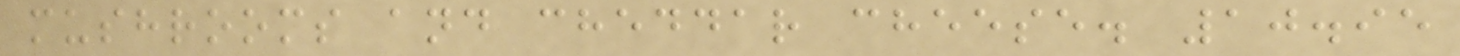mushrooms and cheddar cheese. 10.95
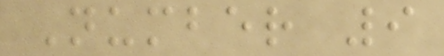Number 9
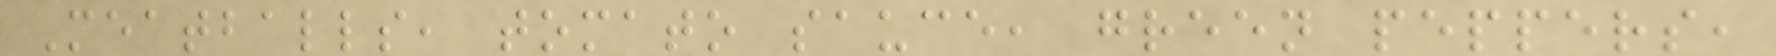Meatballs, tomato sauce, green peppers,
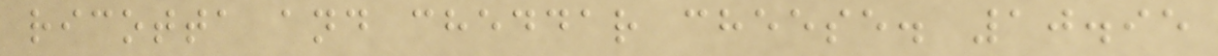ricotta and cheddar cheese. 10.95
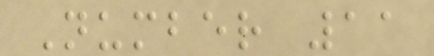Number 11
